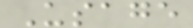Usage
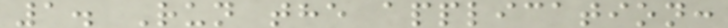1. Run the application:
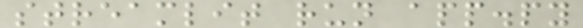streamlit run app.py
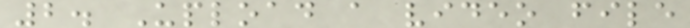2. Upload a video file
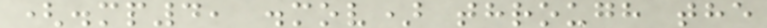(.mp4, .mov) through the
